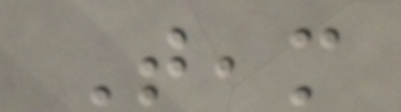Team
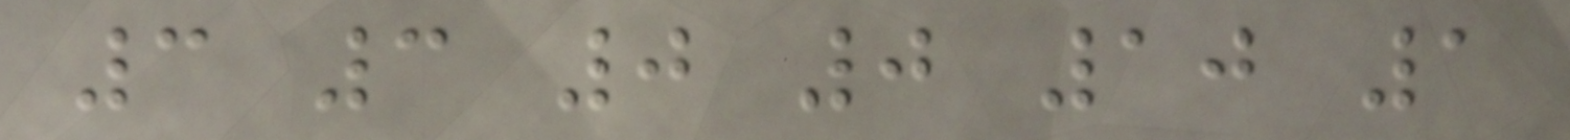3 3 0 0 10 1
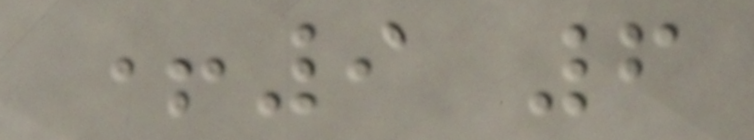+9 6
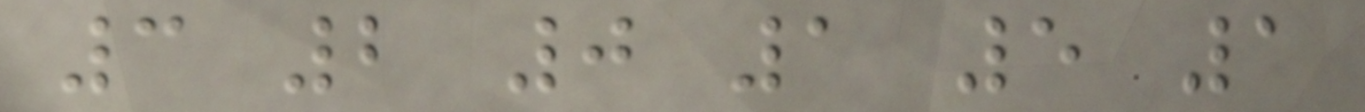3 2 0 1 5 1
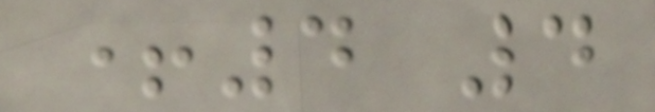+4 4
